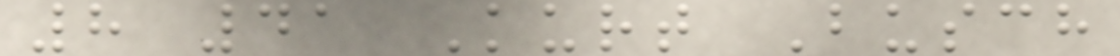8 41 Kurt Busch
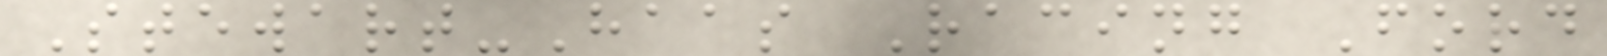Stewart-Haas Racing Ford
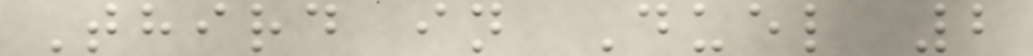Third in Duel 2
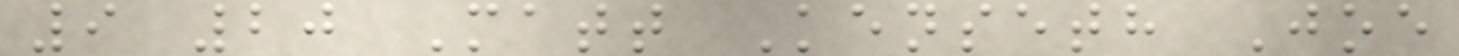9 20 Matt Kenseth Joe
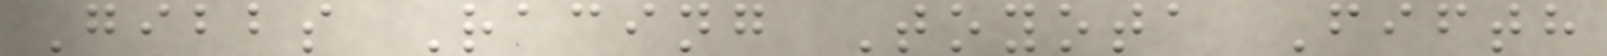Gibbs Racing Toyota Fifth
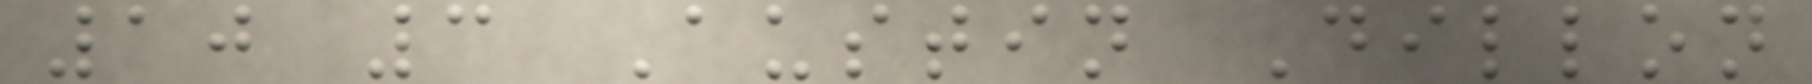10 3 Austin Dillon
